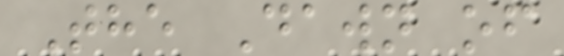The Dawn of
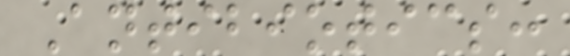Antibiotics:
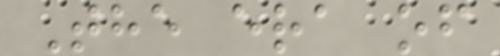The era of
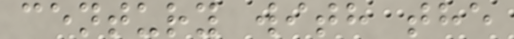century with the
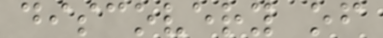discovery of
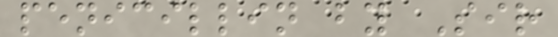penicillin by Sir
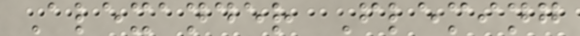Alexander Fleming
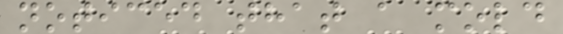noticed that a mold
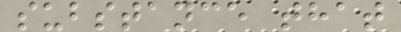substance that
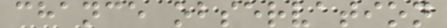chance observation
